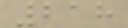218
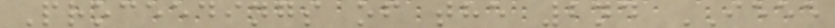Proceedings of the 2nd IEEE
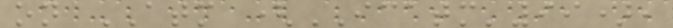on ATM (ICATM'99),
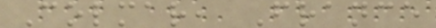Colmar, France
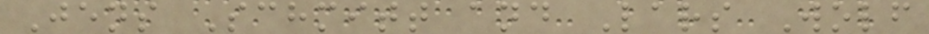Jens Schmitt and Lars Wolf
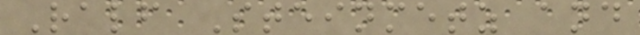Ralf Steinmetz and
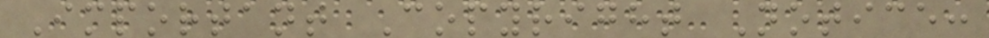Important Copyright Notice:
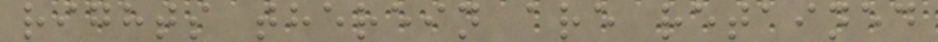rights therein are retained
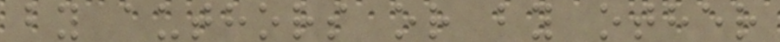by authors or by other
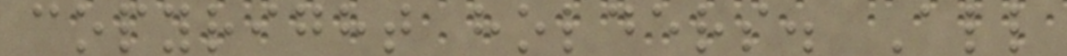copyright holders. All
